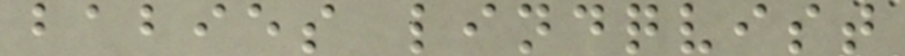babies lindqvist
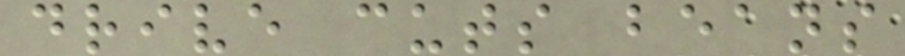drive cuts beans
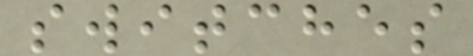switches
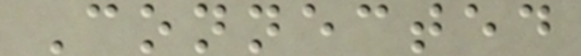Connected
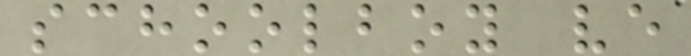schoolboy ve
